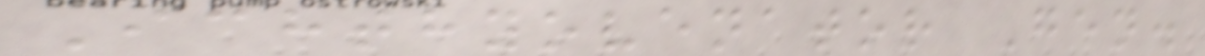Ichthyovenator Gen.
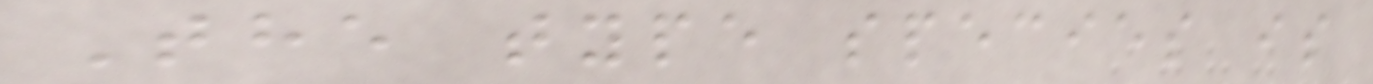The type species is
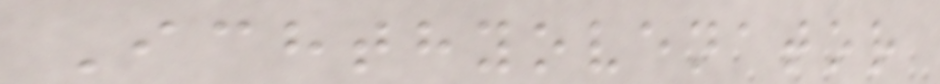Ichthyovenator
